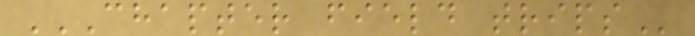CHAPTER FIELD TRIPS
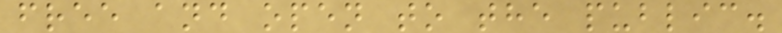free and open to the public.
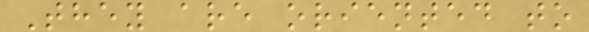They are oriented to
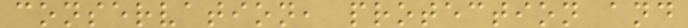conservation, protection and
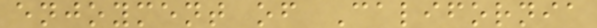enjoyment of California
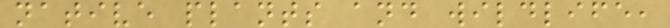native plants and wildlife,
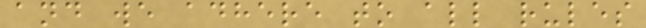and we adhere to all rules
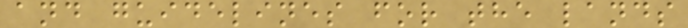and guidelines for the lands
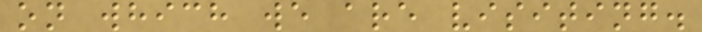on which we are visiting.
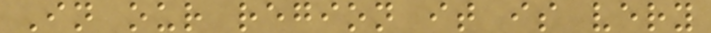In our region it is very
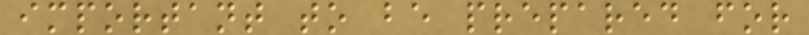important to be prepared for
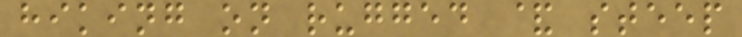hiking on rugged & steep
